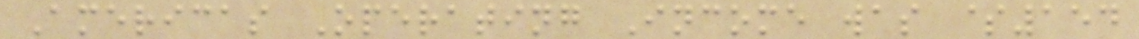Americas Operating Income was $154
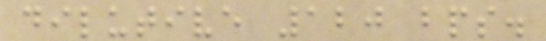dilutive 120 bps.
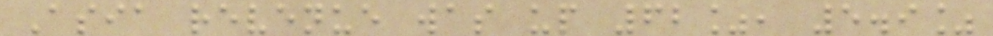Asia revenue was up 62%, 5.9%
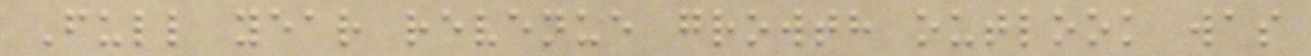Full year revenue growth outlook was
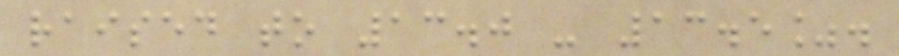raised to 13.0 - 13.5%.
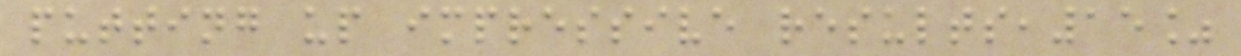putting up impressive results,15%
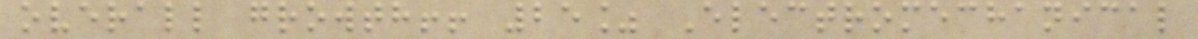overall growth!! 25% Electromechanical
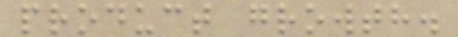product growth.
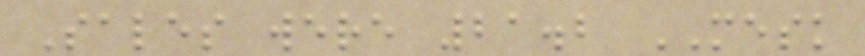Sales were 21.2 MESK
